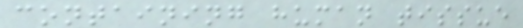containing human tissue
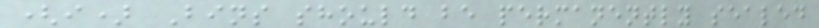(i) Bins should be permanently sealed
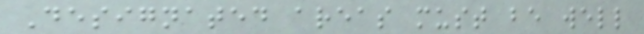Designated areas must be well
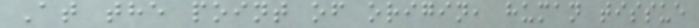At the point of origin, human tissue
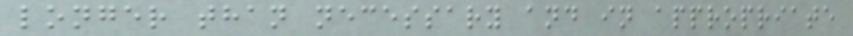longer than necessary and in appropriate
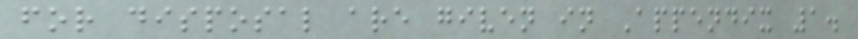for disposal are given in Appendix 1.
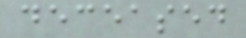deceased
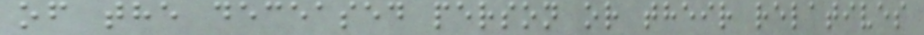of the deceased person or their relatives
